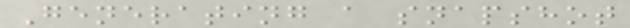Generating a snapshot
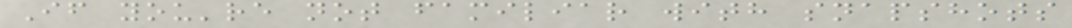If you're not familiar with snapshots
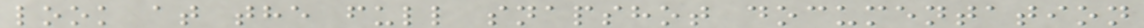look at the full snapshot documentation
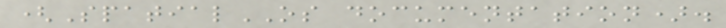(SpatialOS documentation).
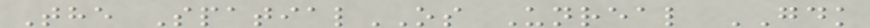The SpatialOS Unreal GDK
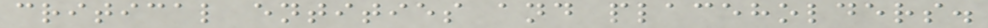critical entities and placeholders.
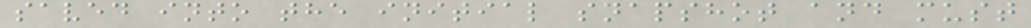saved into the initial snapshot and must
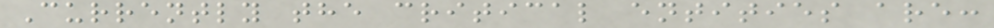Currently the critical entities are:
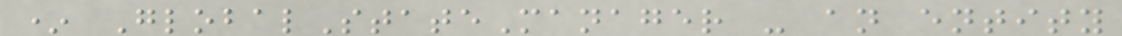* GlobalStateManager - an entity
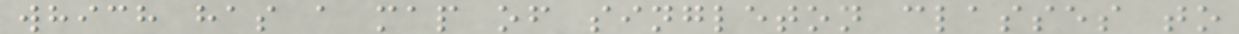which has a map of singleton classes to
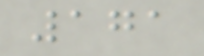171
